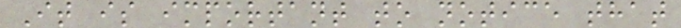It is important to notice that
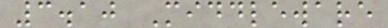3.10 Middleware
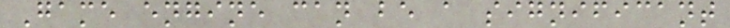Game engine can be a significant
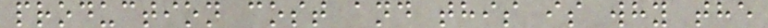production cost and this is why the
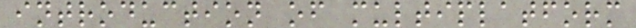introduction of multiplatform
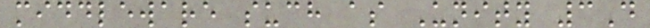middleware such as Unity 3D
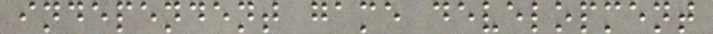independent game development
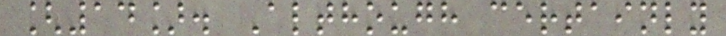[14]. Although certainly
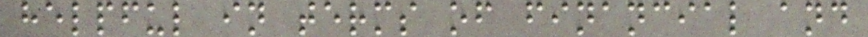helpful in terms of financial and
